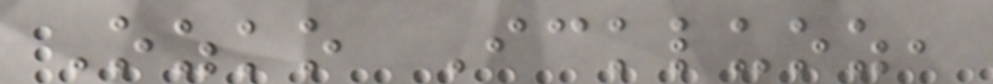Ozko Ickluoz,
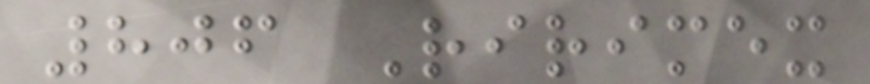806 Ririmex
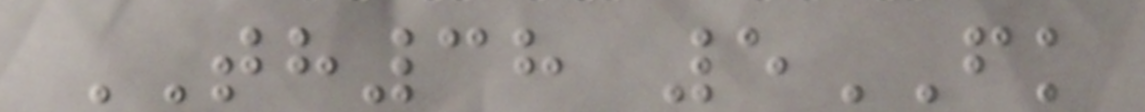TH38 5FK
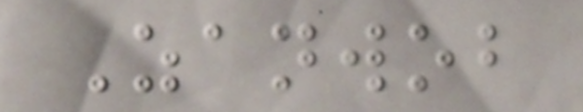Zanwob
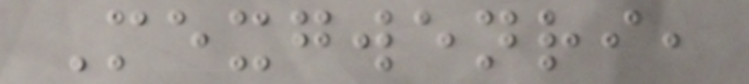Mexgwenri,
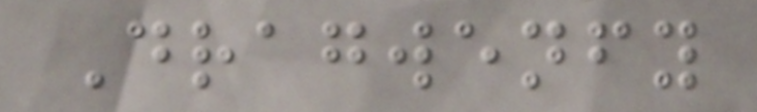Dragwenfy
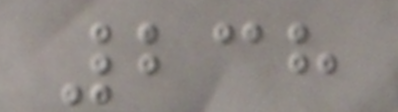238
